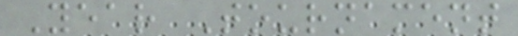Year Tournament
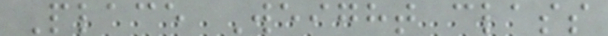Place Weight class
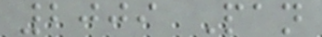2009 Pan
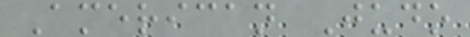American Judo
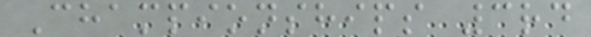Championships 3rd
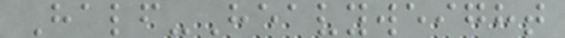Half-Heavyweight
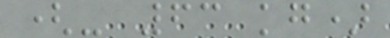(- 63 kg)
